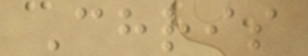Chris
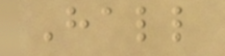Hall
